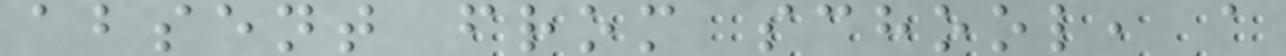absent from school, a
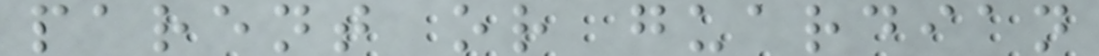parent or guardian
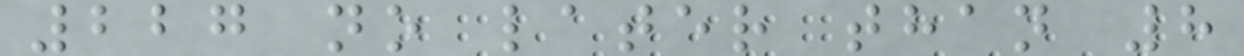227 no later than 8
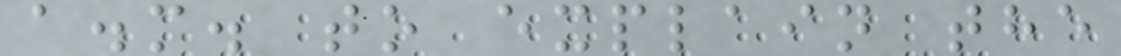a.m. to explain the
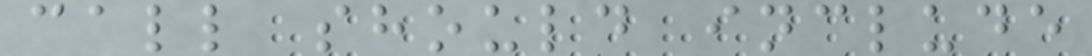call should include
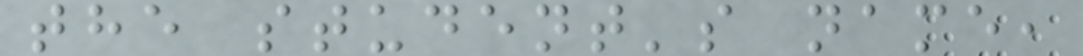the student's name,
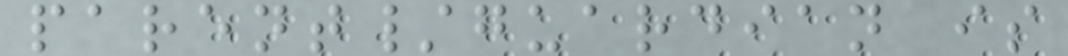parent/guardian is
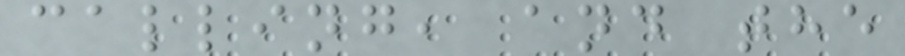calling, and the
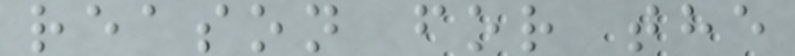reason for the
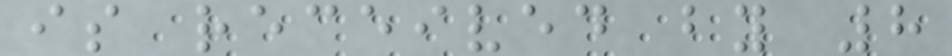is received by 8
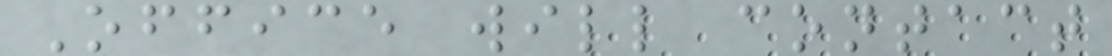Office will contact
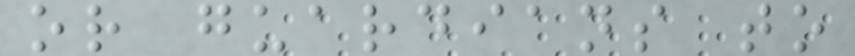or guardians to
